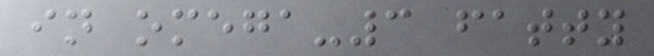in omega-3 fatty
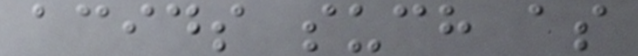acids such as
